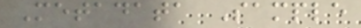Metadata Sample
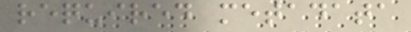required metadata
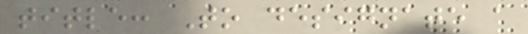title: To designate a
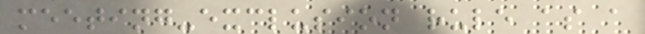meeting-exclusion rule as a
